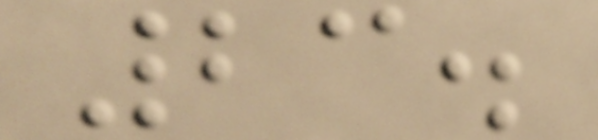23.
